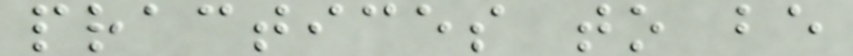practices to be
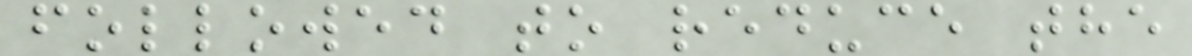followed to reduce the
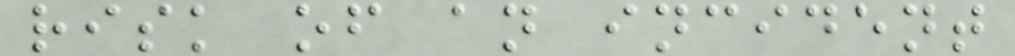risk of an incident
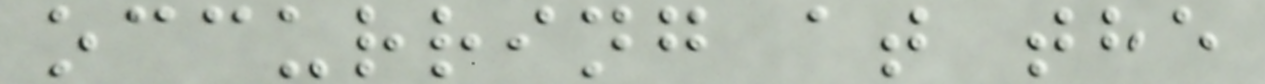occurring at the
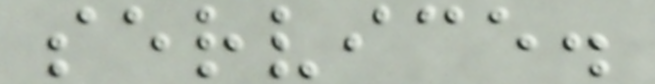service.
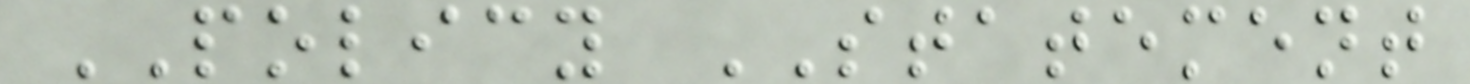POLICY STATEMENT
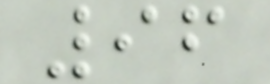96
